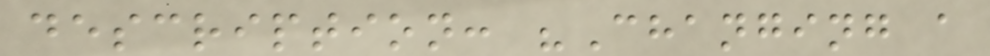description: "Changing a
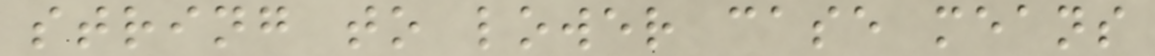string to lower case means
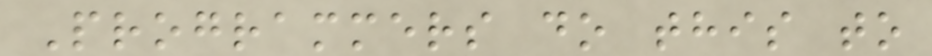Programmers do this to
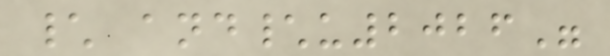\ and\u2026"
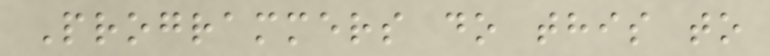Programmers do this to
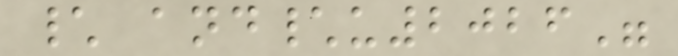\ and\u2026"
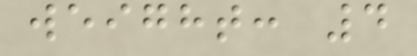weight: 4
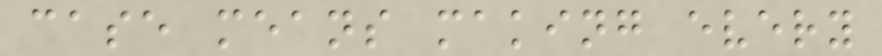case means making every
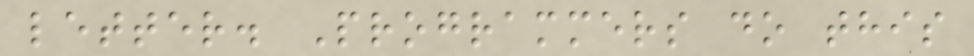letter. Programmers do this
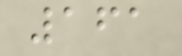161
